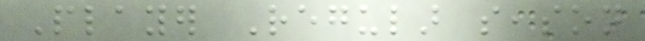Player Regular season
